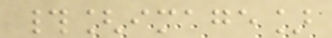#[image]
